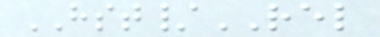HST/REL
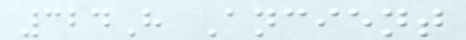324H Ancient
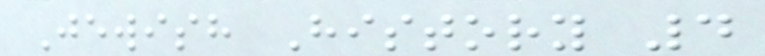Jewish History 4
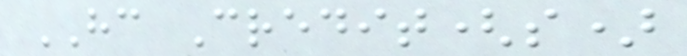HC Credit(s)
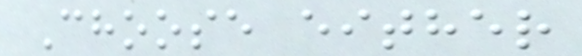Choose either
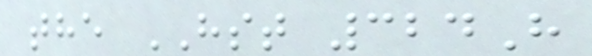the HST 324H
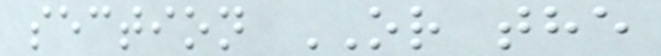section OR the
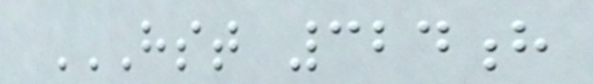HST 324H
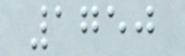1750
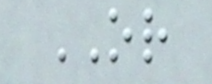OR
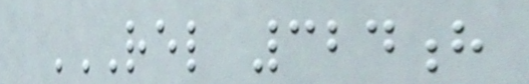REL 324H
